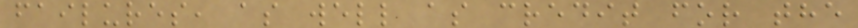failures, as well as credit for the
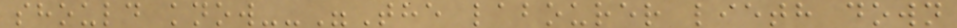should know--"The labourer lieth down
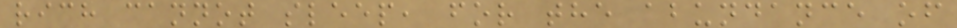rich cannot sleep, for the abundance of
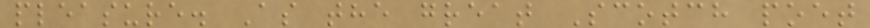pleasure. As the great Scotch poet
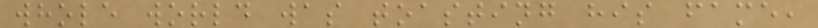whole world was toasting his fame,
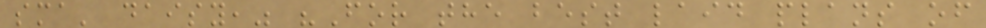sma' daisy," "For the best laid plans of
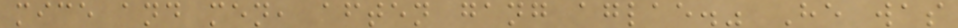mice and men, aften gang aglae." He was
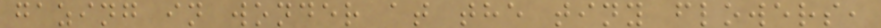gazing in wonder at the tiny flowers,
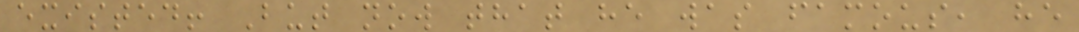existed! But now that he was famous, he
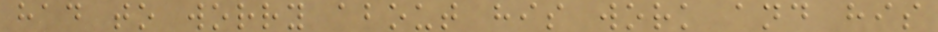had to worry about his work and his
